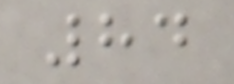84
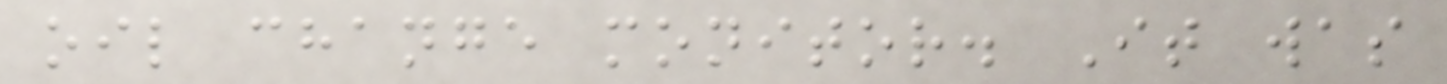oil change monitor. It was
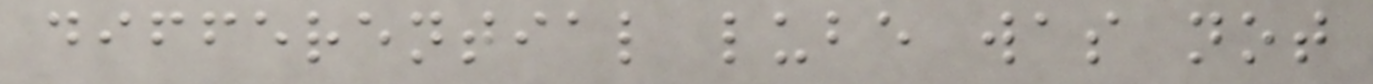differential lube was not
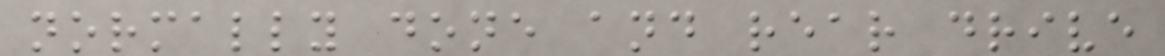normally done and rear drive
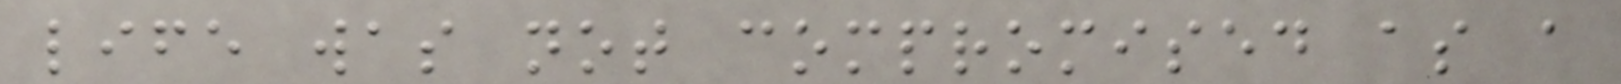life was not compromised as a
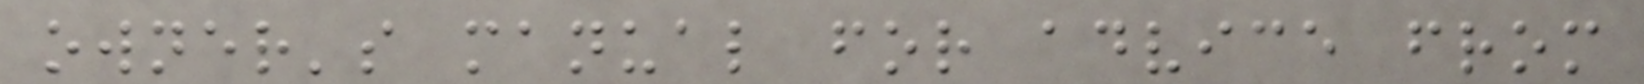owner's manual for advice from
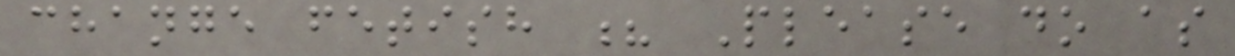change fetish ? Please do as
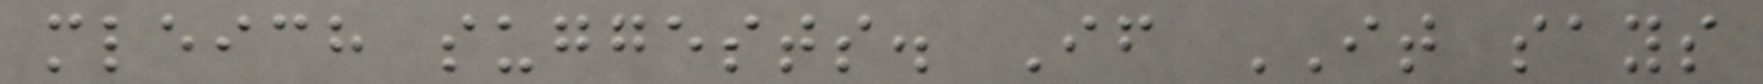mleich suggests. If IT says
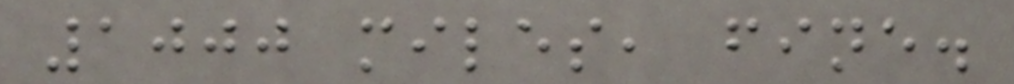1000 miles, fine.
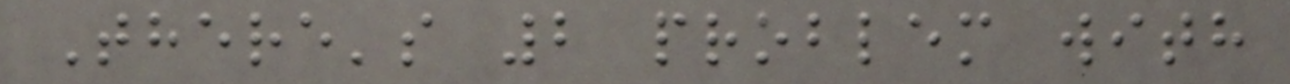There's 2 problem with
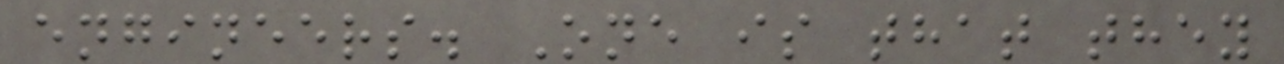engineers. One is that they
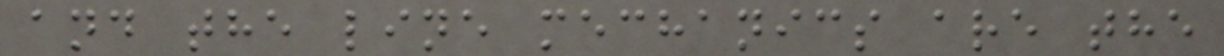and the line mechanics are the
